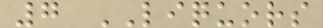7 LIQUORS
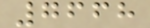7668
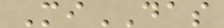MiDAS
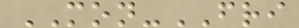MON-FRI
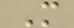M
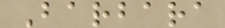Barbara
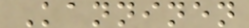Kanninen
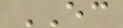EC
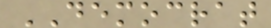DEMOCRAT
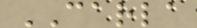CARLA
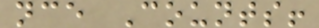nce Counts!
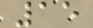15
